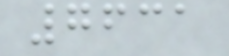7631
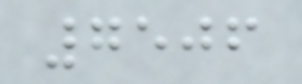7506
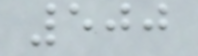500
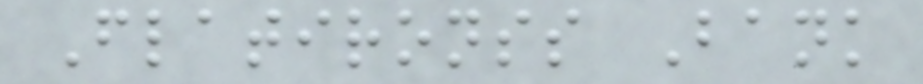Flatironss Bank
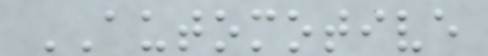AUTOMOTIVE
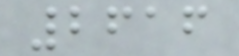2616
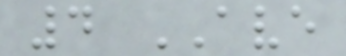4 AVE
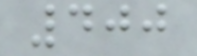400
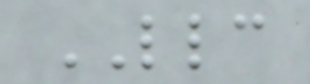LLC
